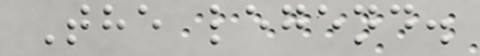The legend.
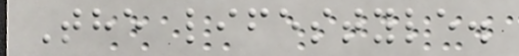The lifestyle.
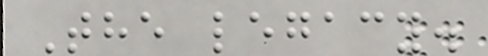The legacy.
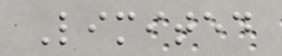Limited
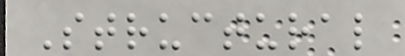Structural
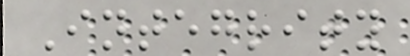Integrity
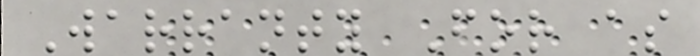Warranty For as
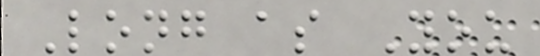Long as You
